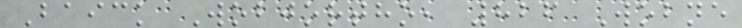Baick Wobjortho, 826 Wobne
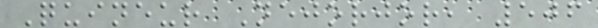Quineur Nejorjor, 506
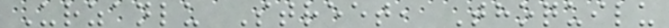Urzanlu Street, Thoquilu
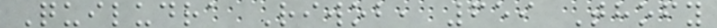Quiludra Riwob, 659 Thofy
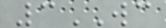3WC
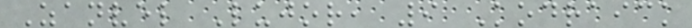Zanvel Lujor, 9 Kodraick
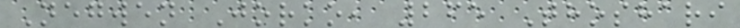Negwen Jorko, 265 Thoshari
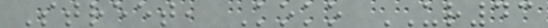Street, Koko UR43
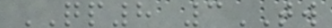QP8 3TW
